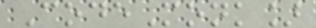CodeMonk]
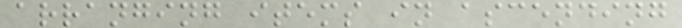arranging items in ascending
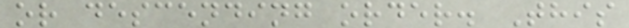or descending order. This
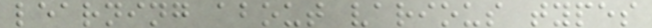learning about various types
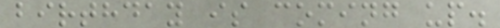birthday is coming up.
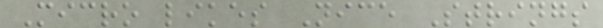Micro likes Nice Strings
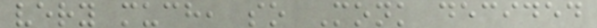very much, so Monk decided
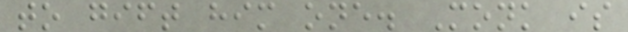to gift him one. Monk is
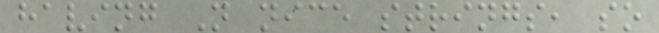having N nice strings, so
